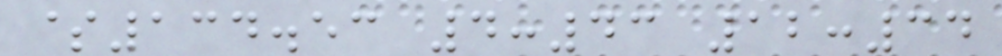$134.53 4:43 12:34
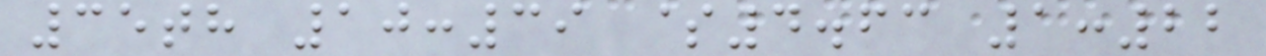35th 10:39 $4.63 1:22
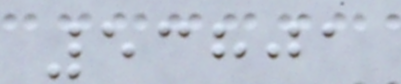53801
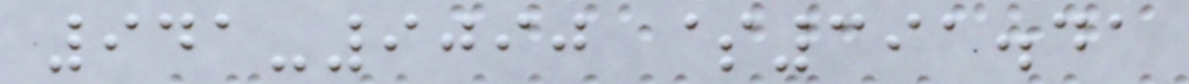941-9090 $391.41
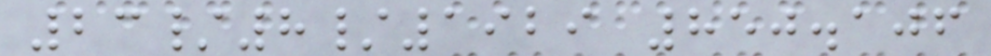23/8/1929 850.106
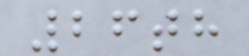26th
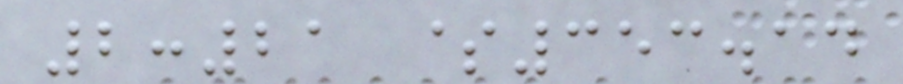2:21 $353.14
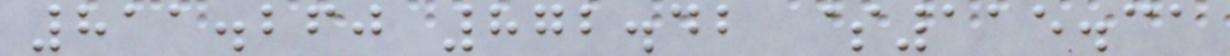811.260 872.42 $115.31
